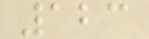123
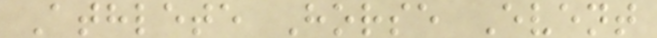Athlete Horse Event
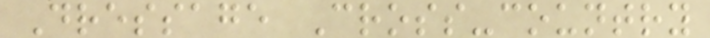Dressage Cross-country
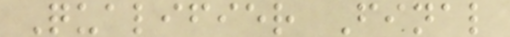Qualifier Final
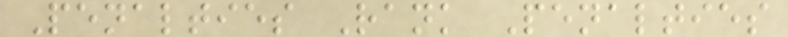Penalties Rank Penalties
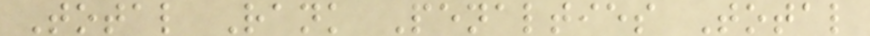Total Rank Penalties Total
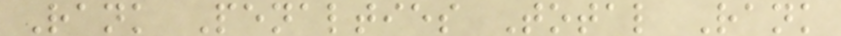Rank Penalties Total Rank
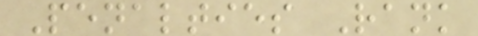Penalties Rank
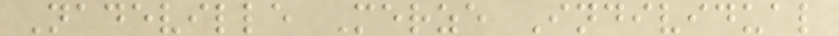Nadeville Merze Individual
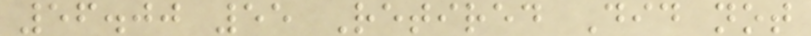56.00 55 Retired Did not
